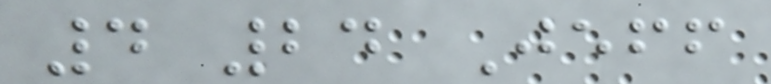4 24 Jeff
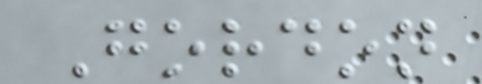Gordon
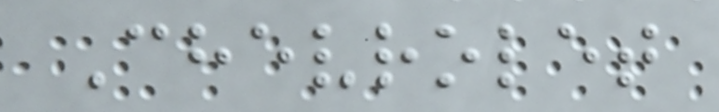Chevrolet
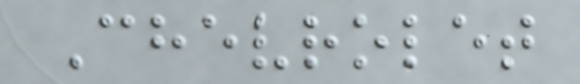Chevrolet
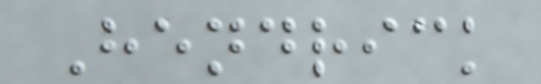Hendrick
